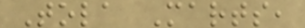Tola Marts,
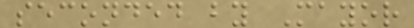seconded by Mayor
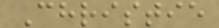Christie
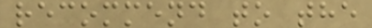recommend to the
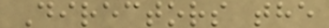Directors the
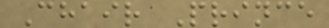Chair Prince
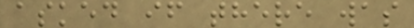asked if there was
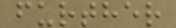further
